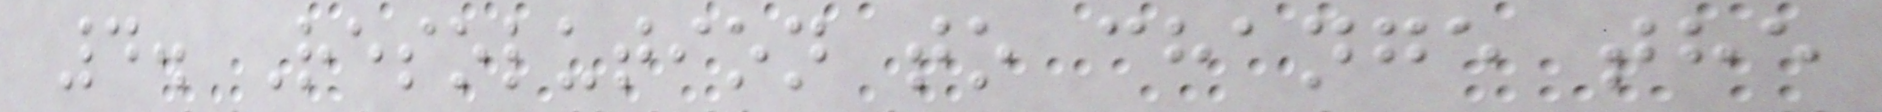4. Resolution to change the
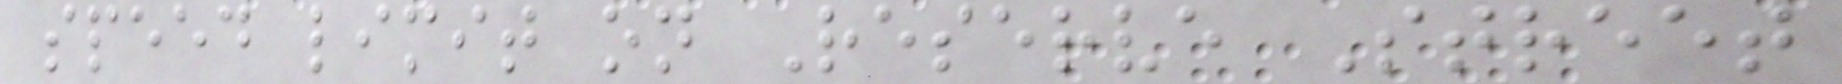speed limit on Reserve Street
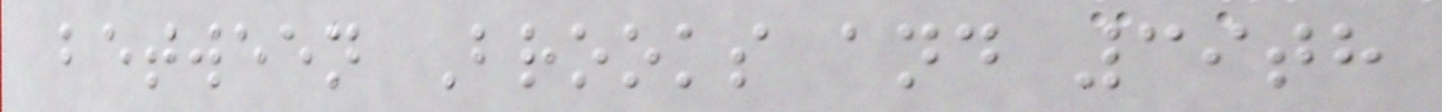between Brooks and 39th
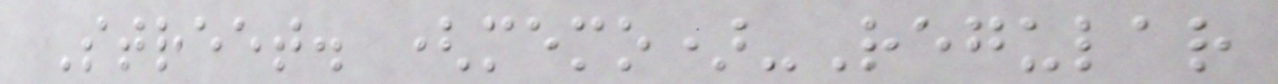Street. (memo)-Regular
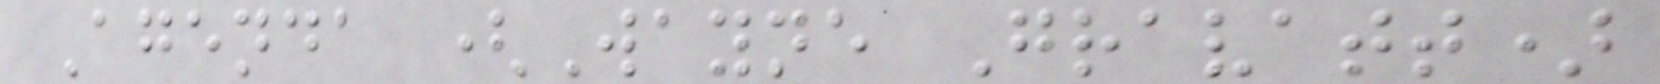Agenda (Wayne Gravatt)
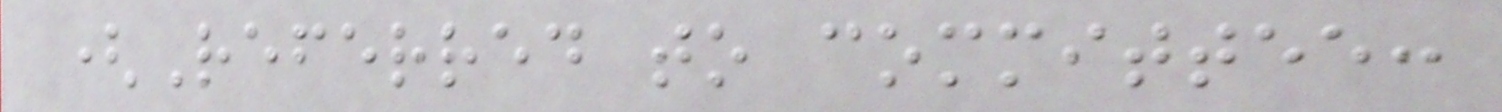(Referred to committee:
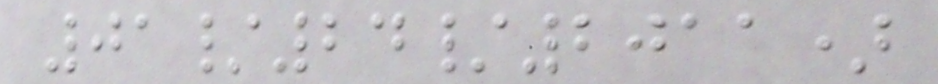01/24/2011)
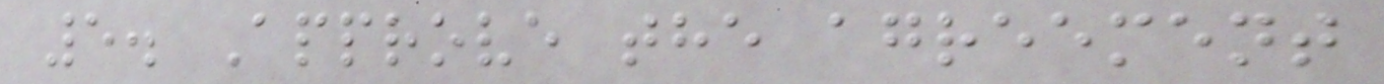5. Approve the agreement
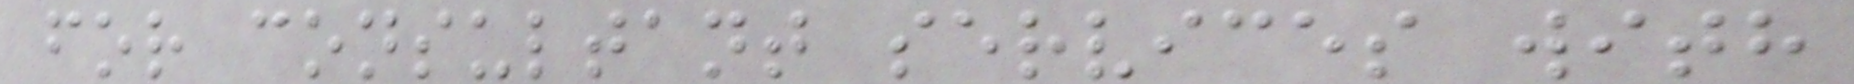for consultant services with
